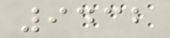9432
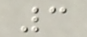3
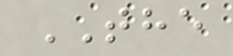THE
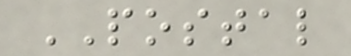POSTAL
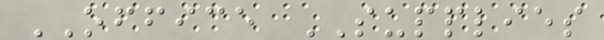OFFICE SUPPLIES
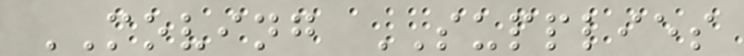MOVING SUPPLIES
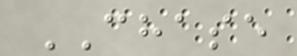CHASE
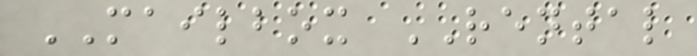MAILBOX RENTAL
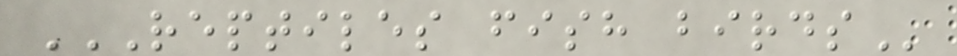REPTILES FISH BIRDS
